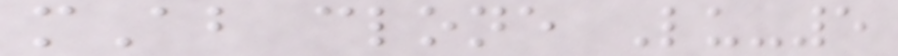mAb clone Lu-5
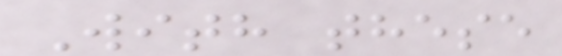With these
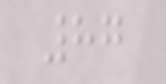87
